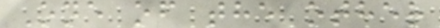One of the other
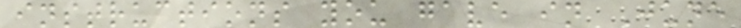instructions you gave in June
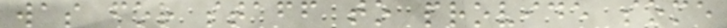was for staff to provide some
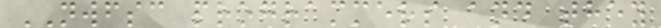NWFSC programmers and they
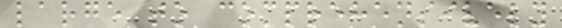large to comprehensively
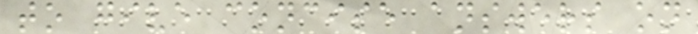to give concise answers on
